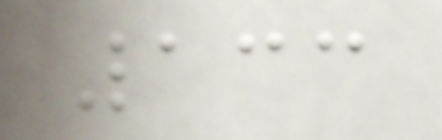133
